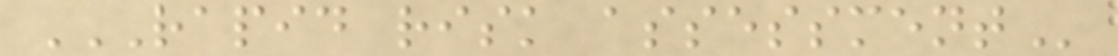RAPID RISK ASSESSMENT
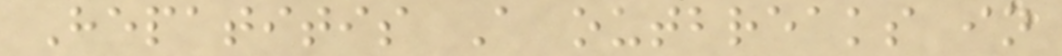Hepatitis A outbreaks in
